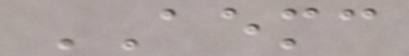AEMC
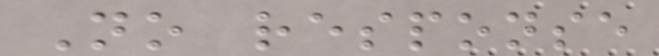No response
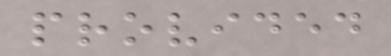provided
